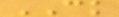CK
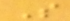S
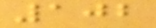102
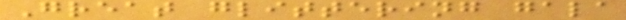Great glittering gala
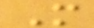M
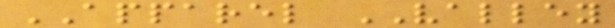APPAREL VALLEY
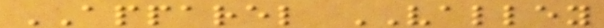APPAREL VALLEY
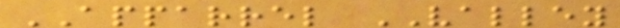APPARREL VALLEY
